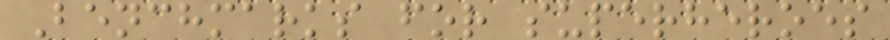Benchmarks for superheroes
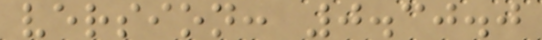version: 0.30.0
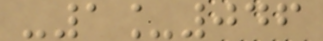-1_046
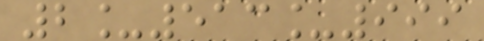2_513_999
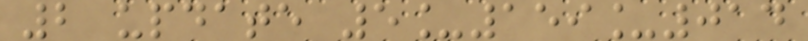2 update 5_159_014
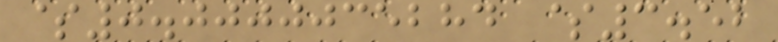$0.0000035284 $3.52
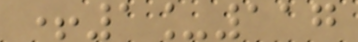+1_117
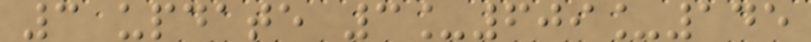3 update 3_609_145
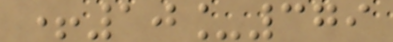+10_379
